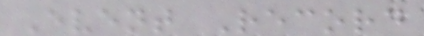Event Record
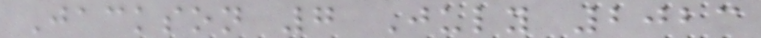Jackson 7 July 2023
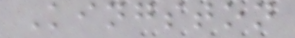Kingston
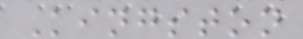Kingston
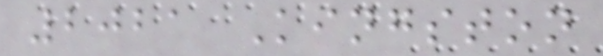2021 Kingston
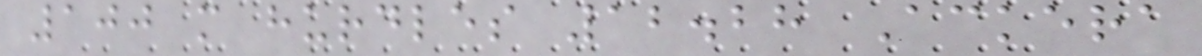100 m hurdles 12.28 Ackera
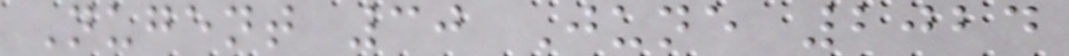Nugent 30 June 2024
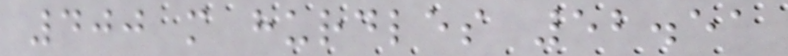400 m hurdles 52.51
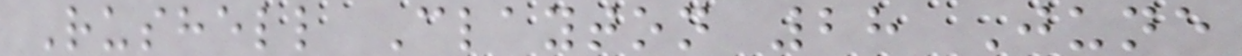Rushell Clayton 28 June
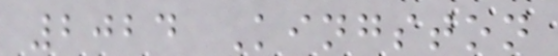2024 Kingston
